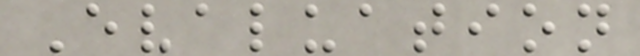Evaluation
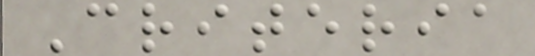Criteria
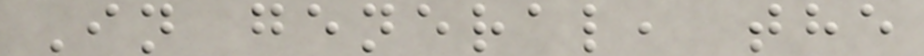In general, the
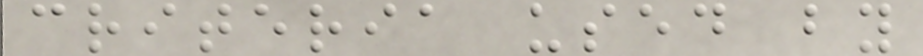criteria used by
